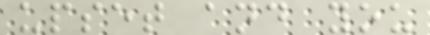upset and you
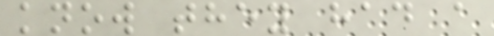know they had a
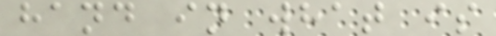hand in what is
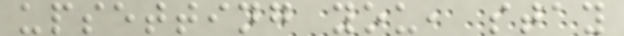upsetting you, stay
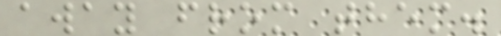away from them.
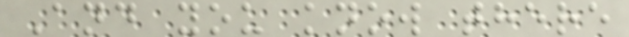And you know there
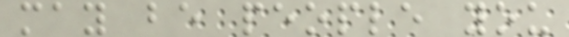may be people you
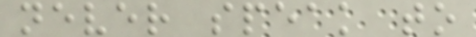never speak to
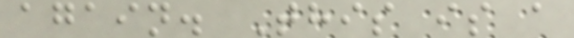again. This is a
